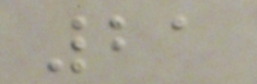21
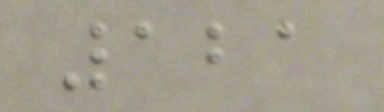121
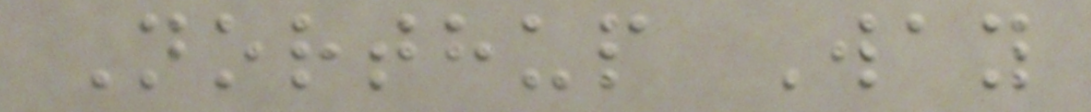Northup Way
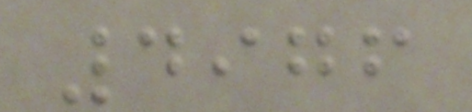4976
